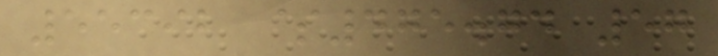55392 $475.74 57
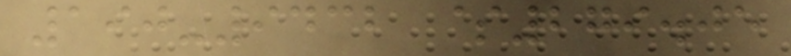190-9432 $279.05
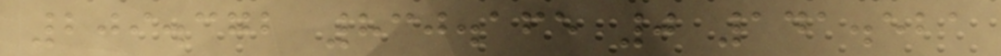209.372 830.165 0 141.521
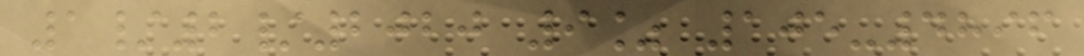1/2/2020 9% 105-4896
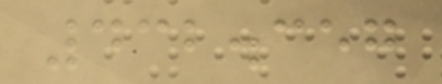432.357
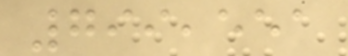799,551
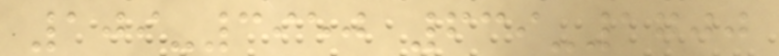109-3950 639-1700
